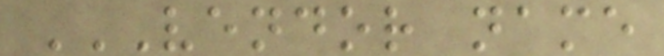VENDOR NAME
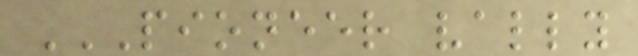PIONEER VALLY
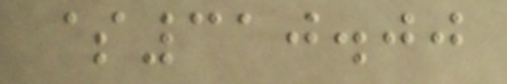$310.00
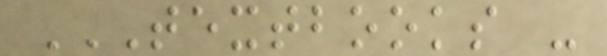TEXTBOOKS -
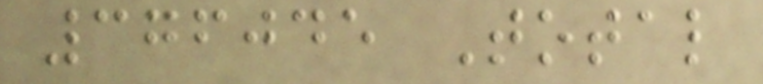376045 Total
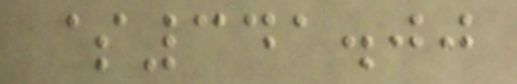$341.00
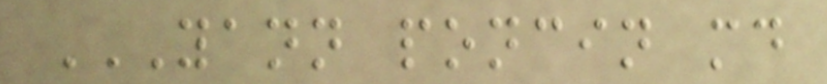YANN PONCIN MD
